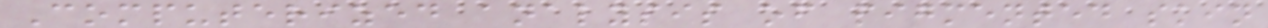Computerized analysis of pigmented skin
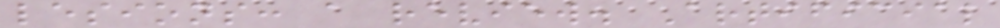lesions: a review. Artificial
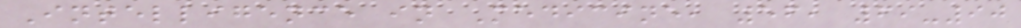Intelligence in Medicine, 56, 69-90
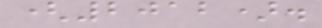(2012).
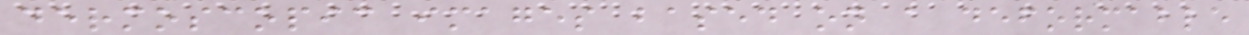dermoscopic images based on a deformable
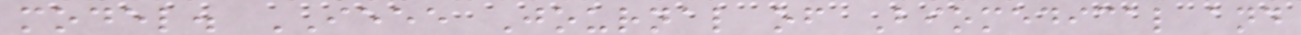model. IEEE Journal of Biomedical and
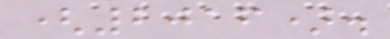(2016).
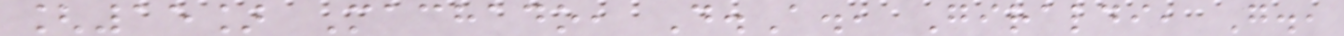[15] Machado, D.A., Giraldi, G.,
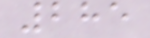285
